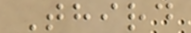Third
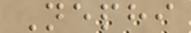Nephi
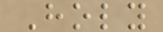Holy
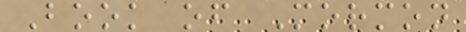Book of Mormon
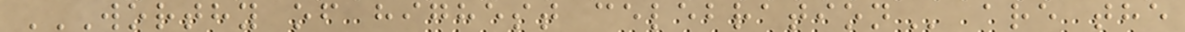WORTHY OF HIGHEST CELEBRATION are the
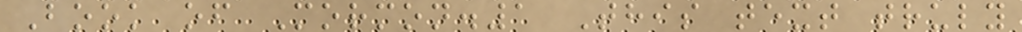Book of Mormon.1 This text truly
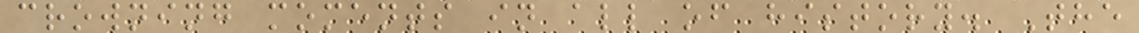crowning moments in all of history. The
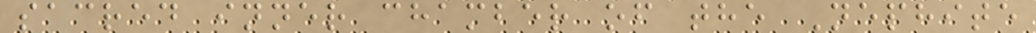sacred inner chamber of the Nephite
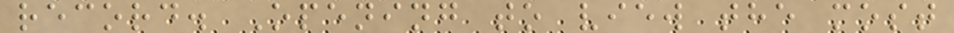record. Opening to view the most
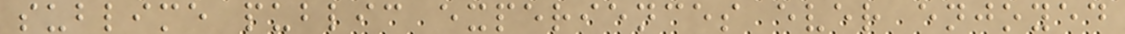sublime public experiences ever enjoyed
